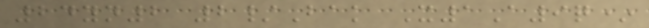24yn2 2/Bak X1A9q*
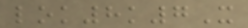lok8k7X
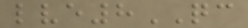lve8QC
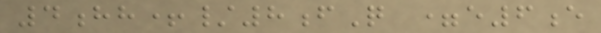4hh+/8fQ =e6e
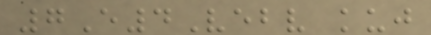7E4Vebv kuj
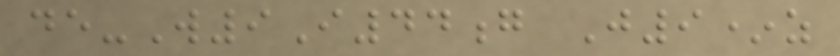de-W9I44g J9*z
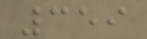359
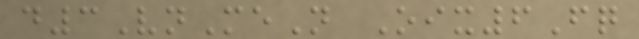d3VnMeN Oix6Fq
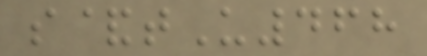s&tU468
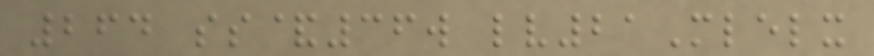264 ss&36w lv21Mlelx
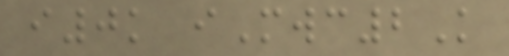i0k iMwc2K
